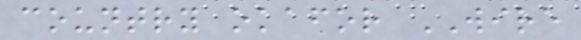country okafor WIRE
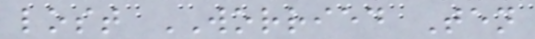lost WORRIED Ten
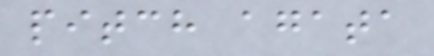pitch agata
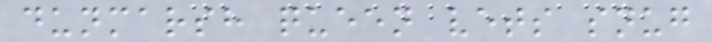dunmarsh queen vets snug
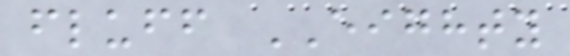fluff EIGHTY
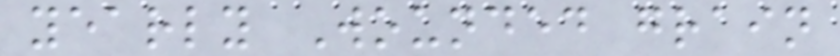yearly Wounded grain
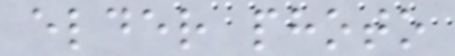elder photo
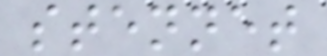stennet
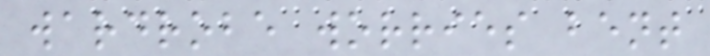wardrobe worries bent
